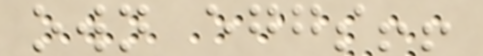own eggs!!
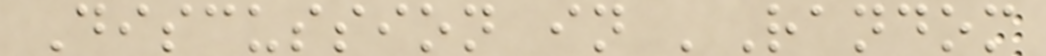Discussion in 'Random
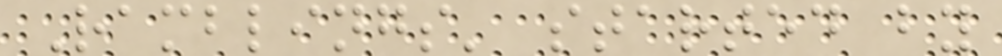Ramblings' started by
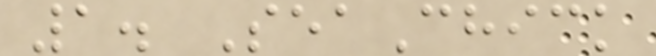1. SeaChick
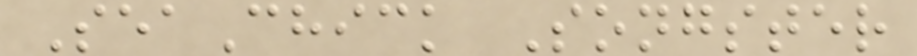SeaChick Songster
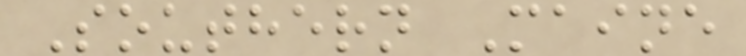Southern Maine
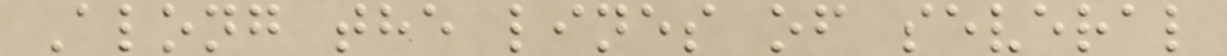Along the lines of several
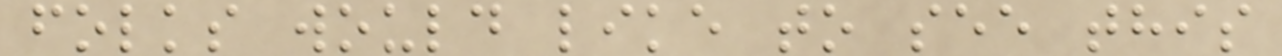folks would like to see this
